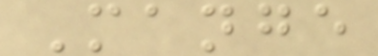Mange
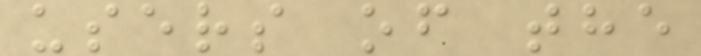users of the
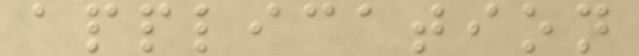application
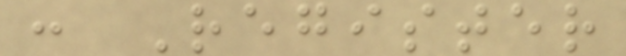: Register
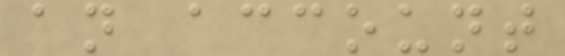an account
